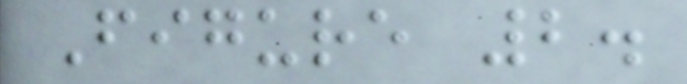Figure 2.
